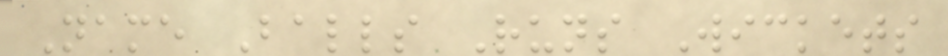Name Balls Runs Wickets
